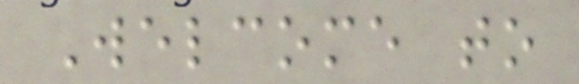Welcome to
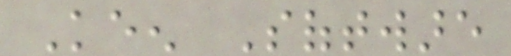Keen Software
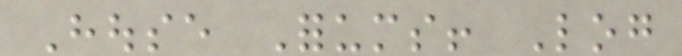House Forums! Log
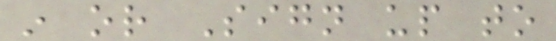in or Sign up to
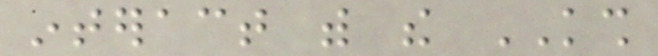interact with the KSH
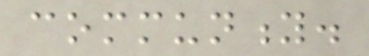community.
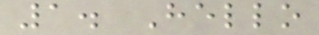1. Hello
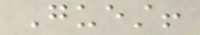Guest!
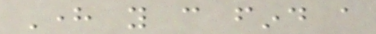Here you can find a
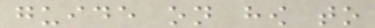guide on how to
